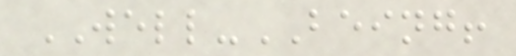WELL-BEING!
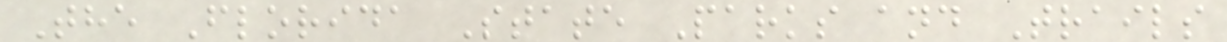The Florida State Parks and Trails
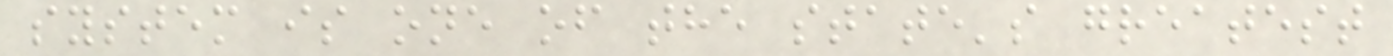system is one of the state's greatest
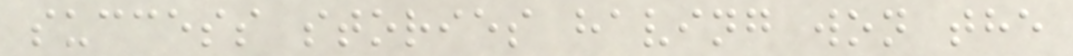success stories having won the
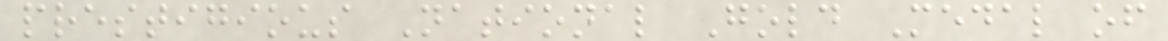prestigious National Gold Medal of
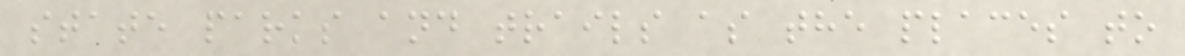state parks and trails as the places to
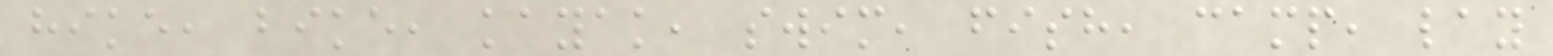hike, bike, kayak, swim, fish, camp, lay
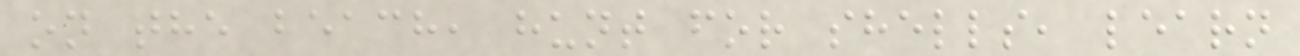on the beach, hunt for shells, learn
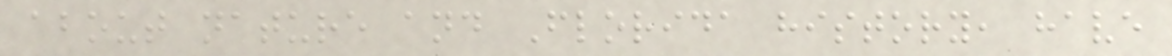about nature and Florida history, have
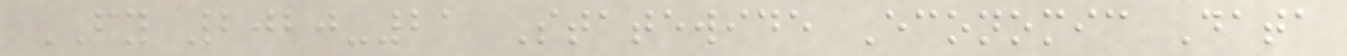FY 2020-21 Statewide Economic Data
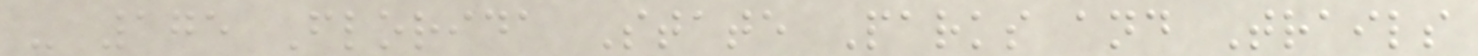- 175 Florida State Parks and Trails
